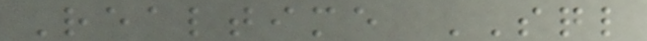Realtime SQL
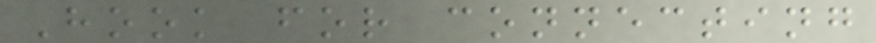Hook for connecting
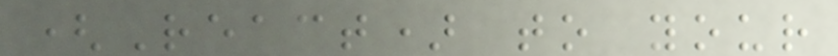(React) to your
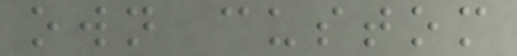own custom
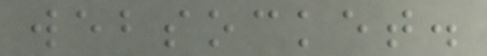websocket.
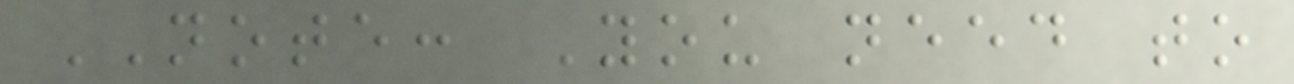NOTE: You need to
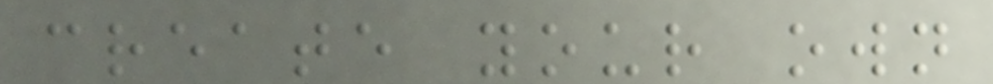create your own
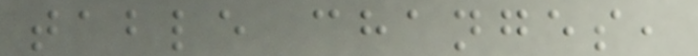table changes,
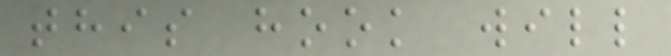this hook will
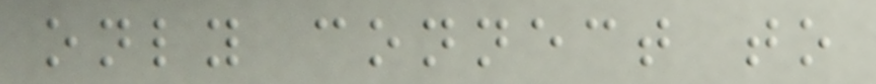only connect to
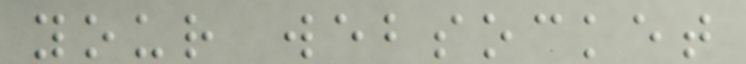your websocket
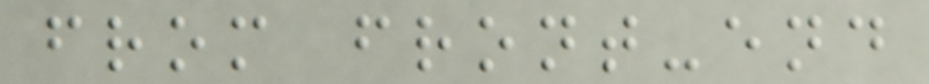from front-end
